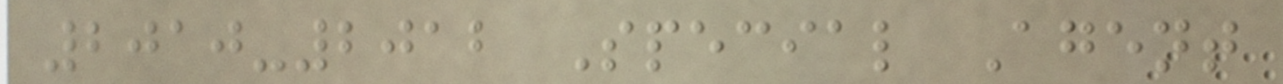2010-2012 Special Agent
